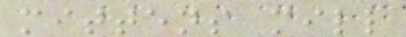mittens mill
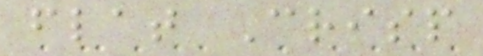flat Crisp
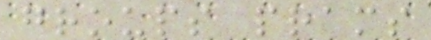groups prams
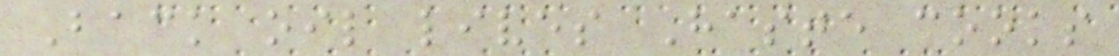Back oil lives Haste cooks
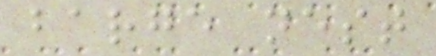barge nest
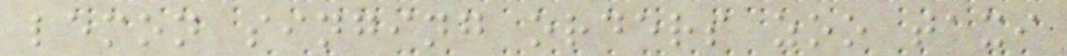lemon singing orders zoo taxi
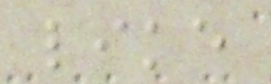like
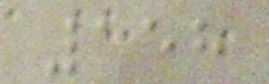158
